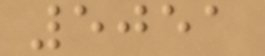5051
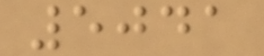5041
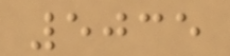5035
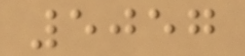5057
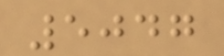5047
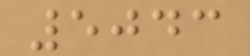5043
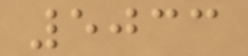5033
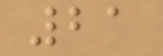21
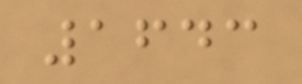1643
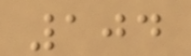104
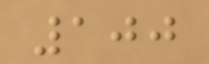100
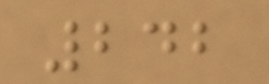242
